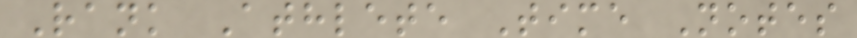Rank Athlete Time Notes
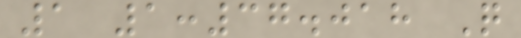1 1:37.018 Q
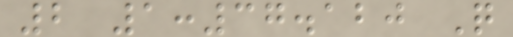2 1:37.120 Q
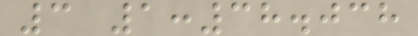3 1:38.038
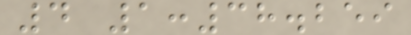4 1:38.259
